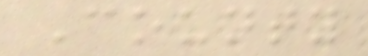County
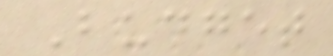Budget
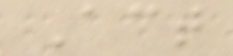Act
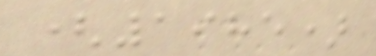(1985)
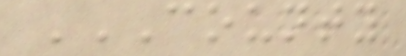COUNTY
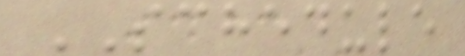SCHEDULE
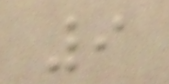9
